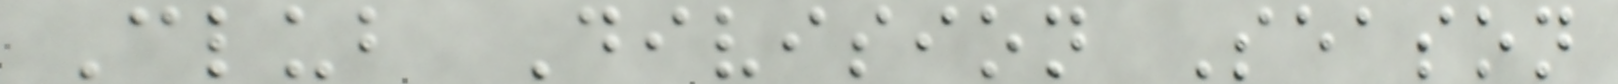Club Division Season
